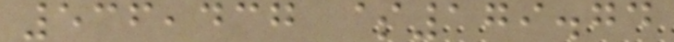536,437 $179.74
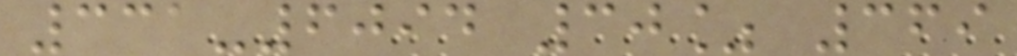331-6094 30% 369
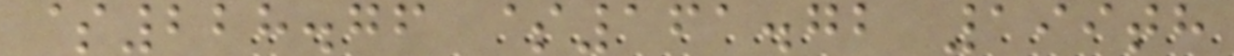$228.76 $161.72 199th
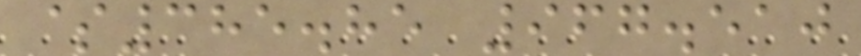$385.85 967.510
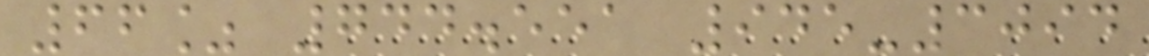66% 744.551 945-3094
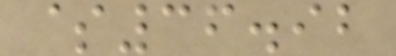$36.92
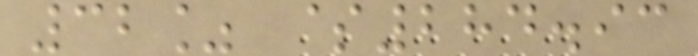32% $284.93
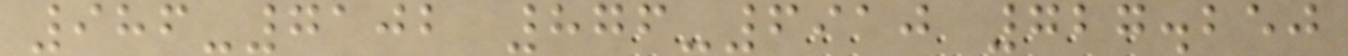986-7102 876-6910 727.250
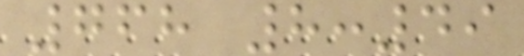768 8:49
